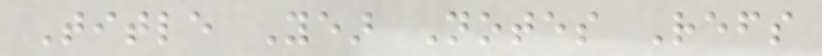Title Year Notes Refs
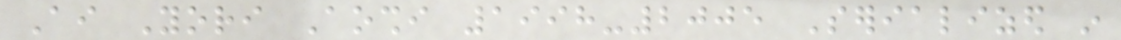Ai Yori Aoshi 1998-2005 Serialized in
